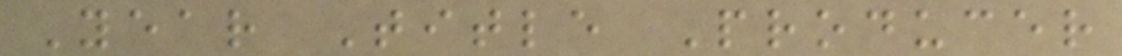Year Title Producer
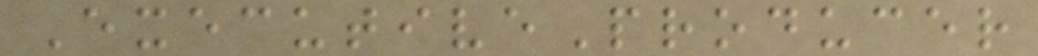ExecutiveProducer
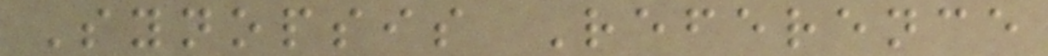Synopsis Reference
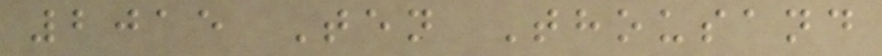2015 Ten Thousand
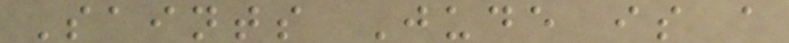Saints Jude is a
